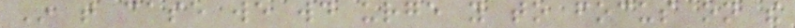In that case we would urge you to focus on the
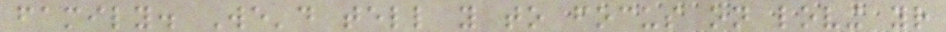family. We'd tell you to focus on loving your
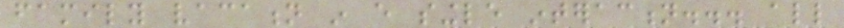family vacation in every single interaction... all
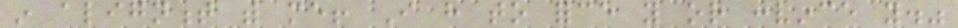in alignment with me! I have to force you or convince you."
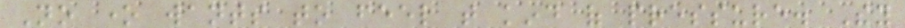No one wants to feel that kind of pressure. They
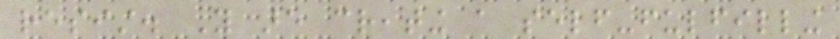resist. You are creating a self-fulfilling
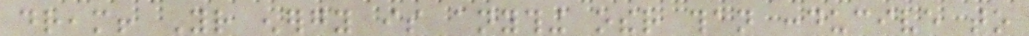dream! Your energy is anything other than conducive to
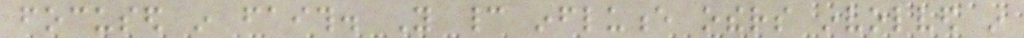focused in faith. You cannot influence others involved in
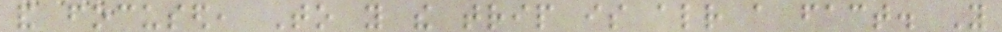and focused, To you the trip is already a fact. You
